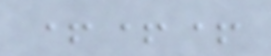+++
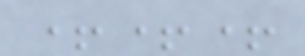+++
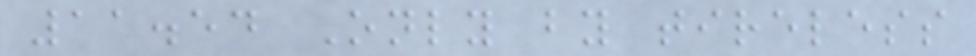11.54 Only by tireless
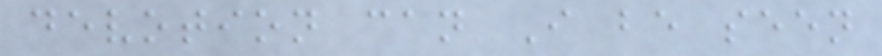devotion can I be seen
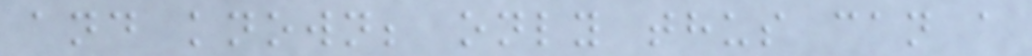and known; only thus can a
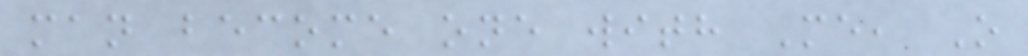man become one with Me, O
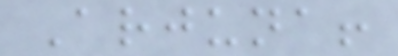Arjuna!
